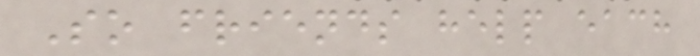So friends help each
